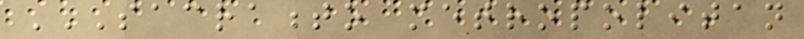SACRAMENTO METROPOLITAN
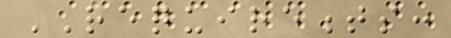REQUIREMENTS:
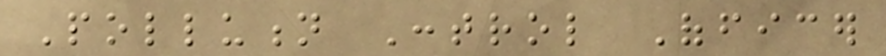Pollution Control Officer
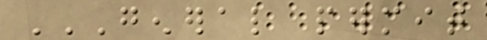GENERAL PERMIT
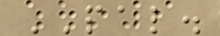PAL.
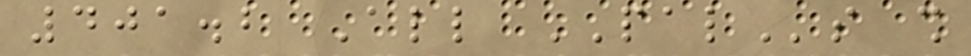401.2 All PALs shall
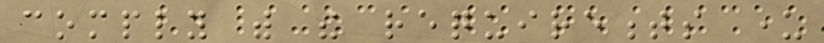comply with the requirements under
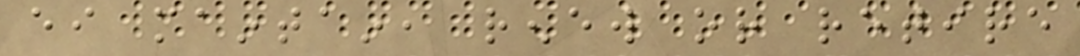either maintain, renew or retire
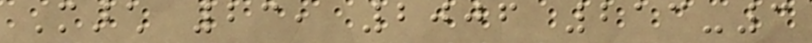March 23, 2006 213-3
